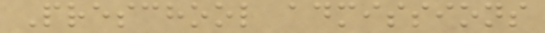Preschool admissions
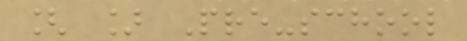[ ] Pre-school
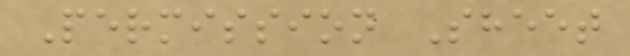Permission Sheet
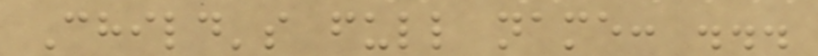Child's full name: ...
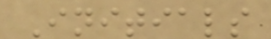Initials
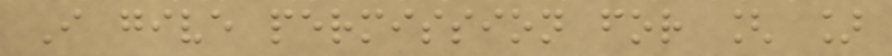I give permission for [ ]
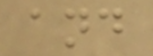and
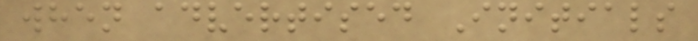when advertised Initials
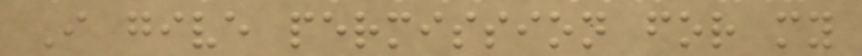I give permission for my
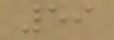59
